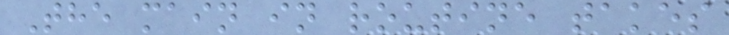The main in routine takes
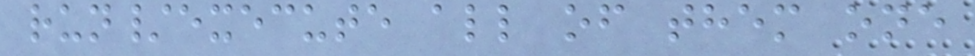run/execute all of them one
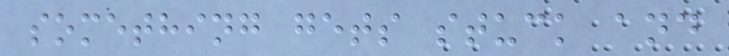something gets stuck and
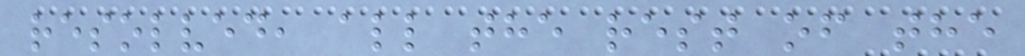resolved, all the rest of the
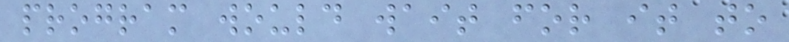program would wait for it to
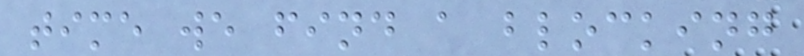time we find a blocking
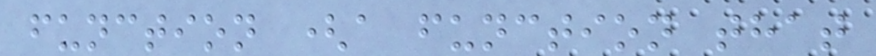function (a function that
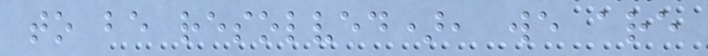to be resolved), we are
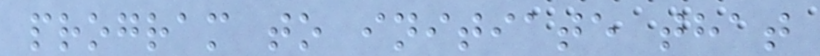program to initiate that
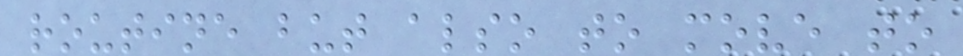routine but also to move to
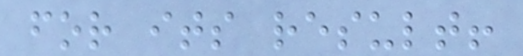for its result!
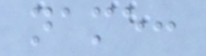name:
